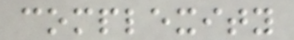complexity
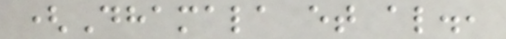(Dhamala et al.,
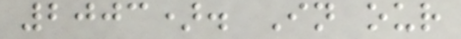2003). In our
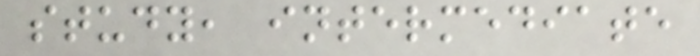study, intermediate
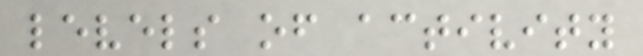levels of activity
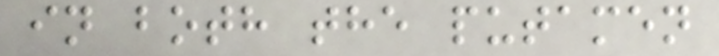in both the putamen
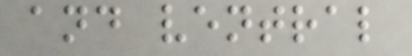and ventral
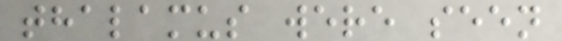thalamus were seen
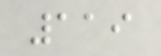119
